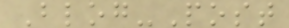Blog-Post
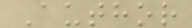Author
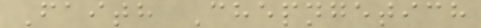Faith Chepngetich
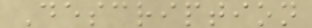Description
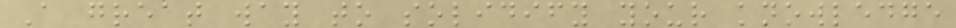A great way to solidify your knowledge
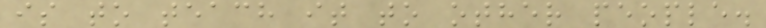is to teach it to other people.
